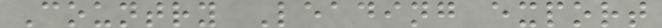Country Leading export
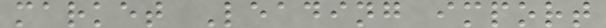market Leading import
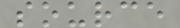source
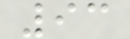93
